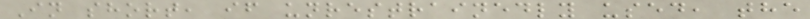In short, if unrestrainedly used, the
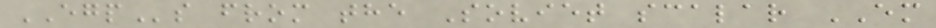EGPs from the Soviet scalar EM
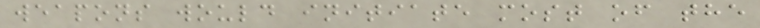weapons would initiate most of the
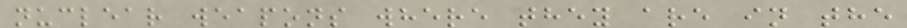nuclear weapons where they are in the
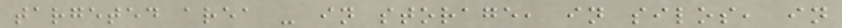targeted area - in storage, in silos, in
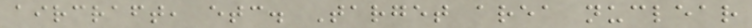aircraft, etc. Target area nuclear
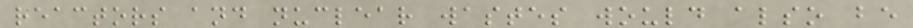reactors and nuclear wastes would also be
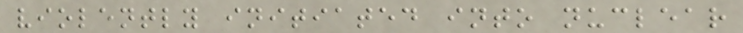violently initiated into nuclear
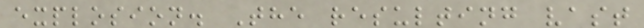explosion. The resulting vast
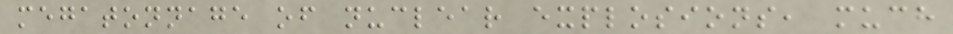megatonnage of nuclear explosions, much
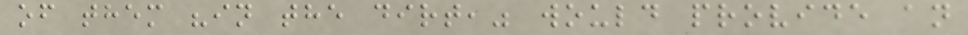of them "in the dirt," would provide an
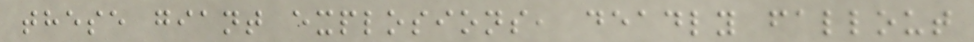these giant explosions, deadly fallout
